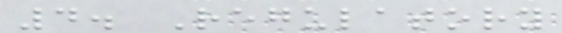4. Regulatory
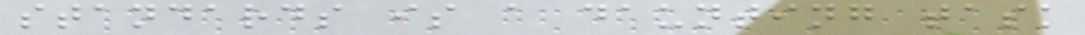standards is a daunting task
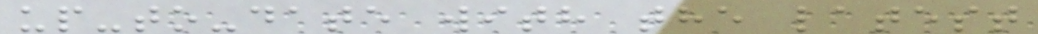up-to-date with the latest
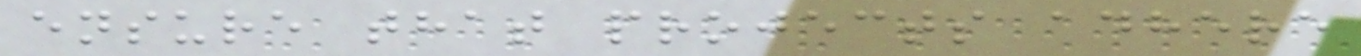ensure that projects adhere
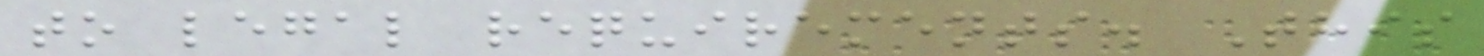to legal requirements. This
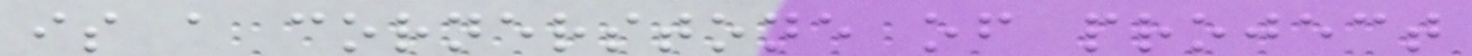is a cornerstone of project
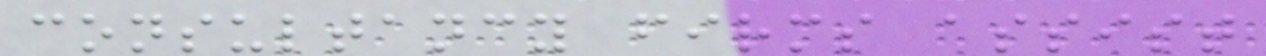consultancy firms assist
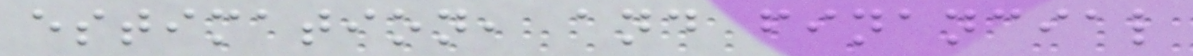estimation, and financial
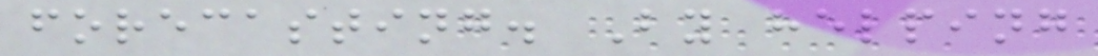forecasting. By helping
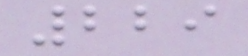229
